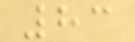83
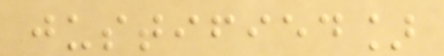justified]
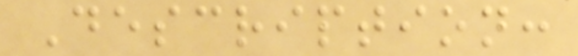Description:
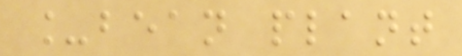_bean plant
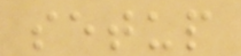setup
